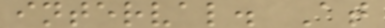interval. At
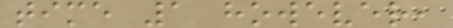time 1 however,
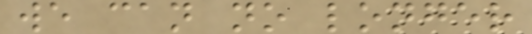we can no longer
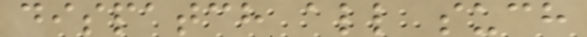dispatch all such
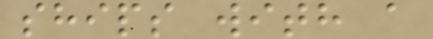ships with a
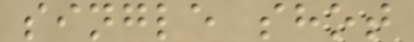single shot
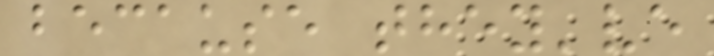because they've
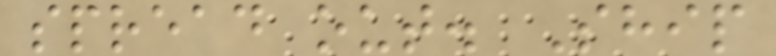spread out. Ship
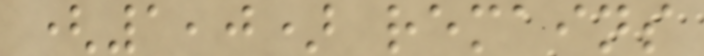(1,0) remains
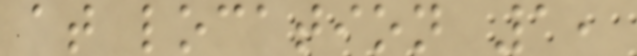at location 1,
